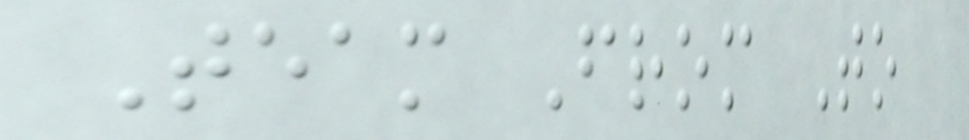Team From To
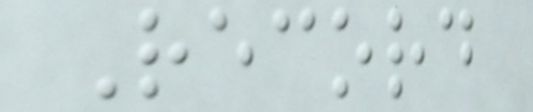Record
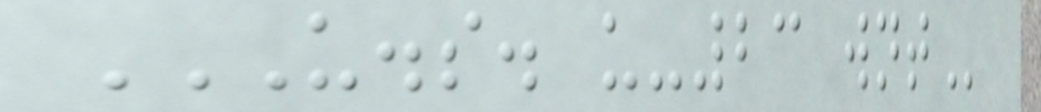U.S. U-23 WNT
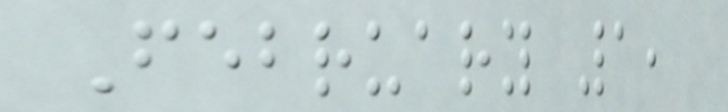February 1,
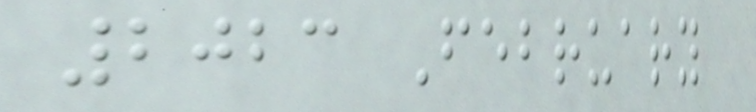2023 February
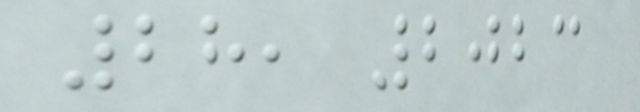28, 2023
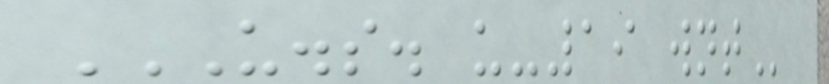U.S. U-19 WNT
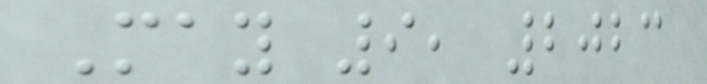May 9, 2023
